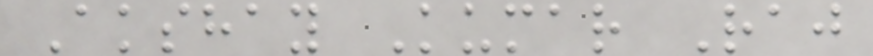Akshay Kumar Raj
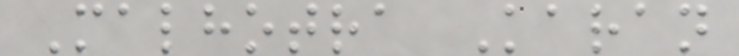Malhotra Karan
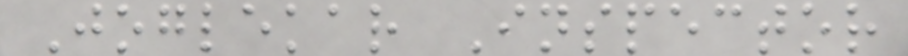Joglekar Inspector
